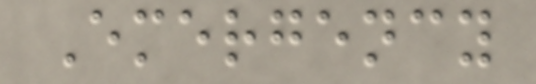Emergency
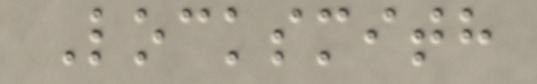Locksmith
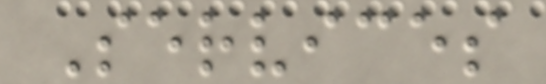Services
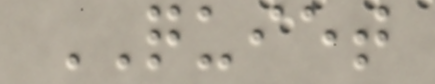QUIET
